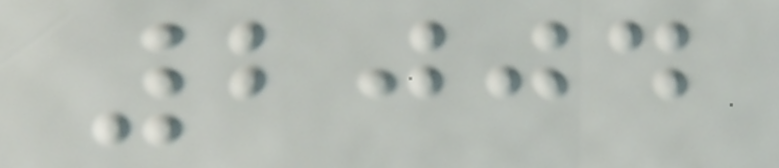2004
